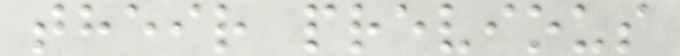their previous
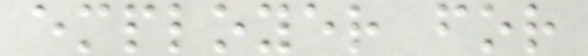employer for
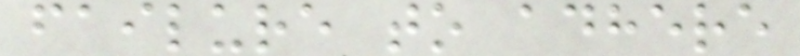failure to adhere
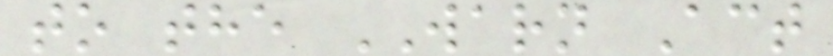to the WARN Act
